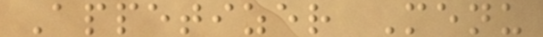Appetizer Menu
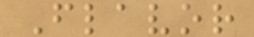Flavor
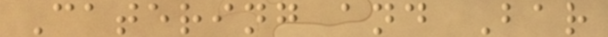Catering and Bar
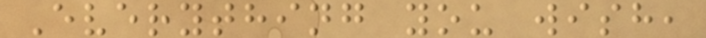Everything you wish,
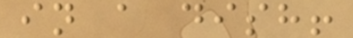in a dish!
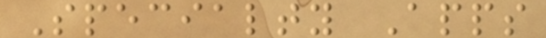Specialty Apps
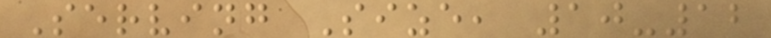Serving Size, 10-12
